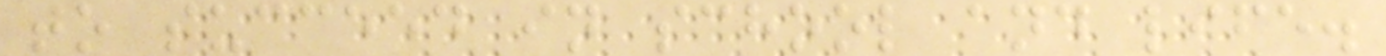to succeed in school and life.
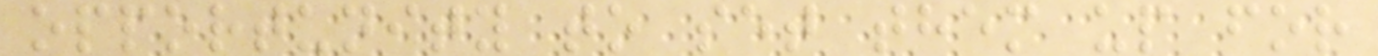opportunity to set them up for
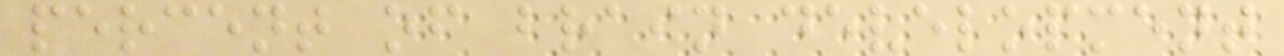percent of brain development
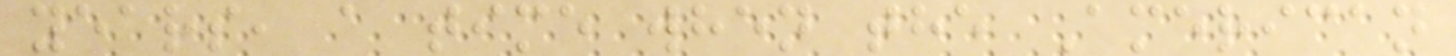years, a time when the American
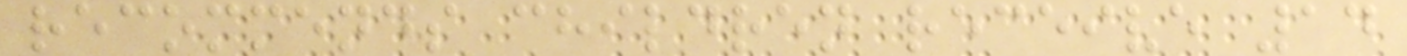recommends children receive 14
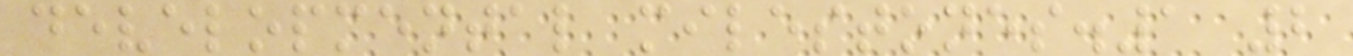developmental milestones.1 2
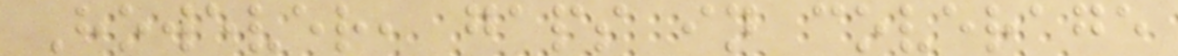However, gaps in coverage
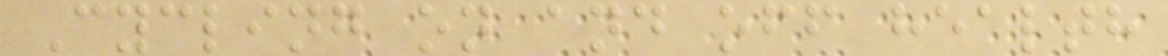Cycling on and off health
